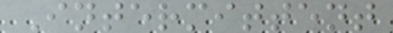Intermittent
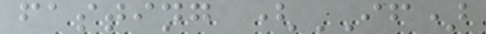fasting (IF)
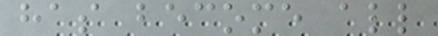has become all
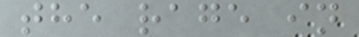the rage in
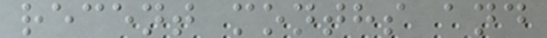recent months and
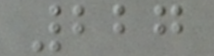227
